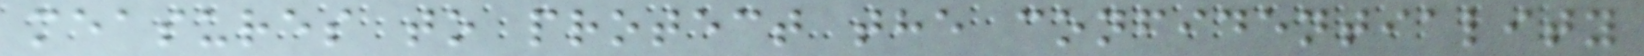measures to protect the confidentiality
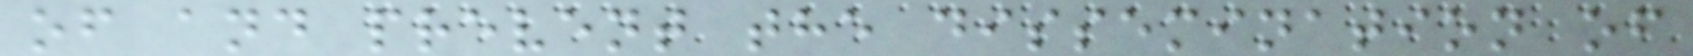of and prevent the dissemination of
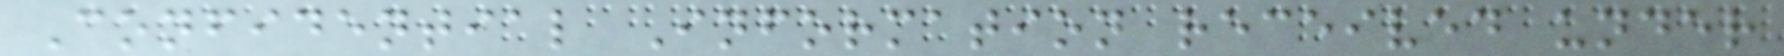Confidential Information received under
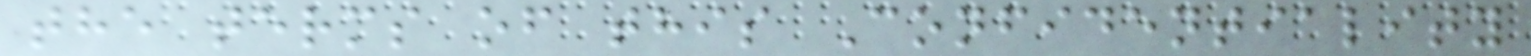the terms of this Confidentiality
